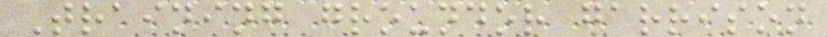Training groundor garrison
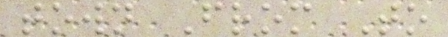town From To
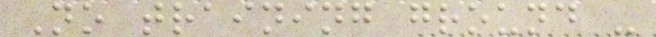No training ground -
